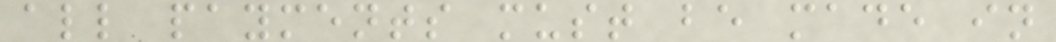all payments must be made in
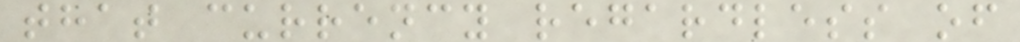that currency regardless of
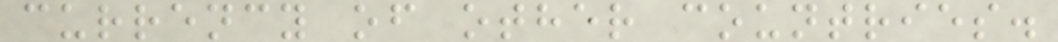currency of other countries.
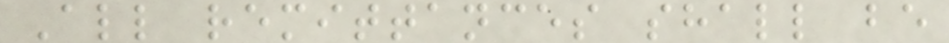All remittances shall be
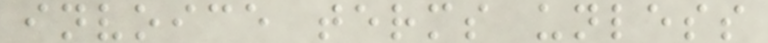invoice terms unless
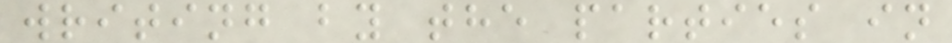writing by the parties in
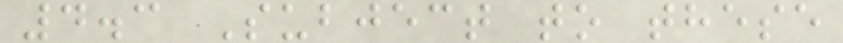4.3 Subject to these
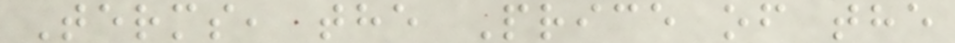Terms, the Price of the
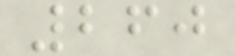260
